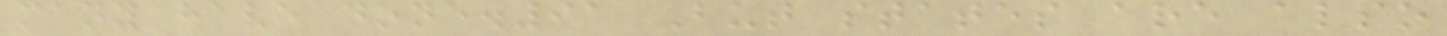many have done.91 But states are also
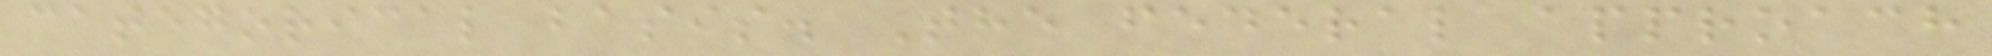categorical basis. The federal approach
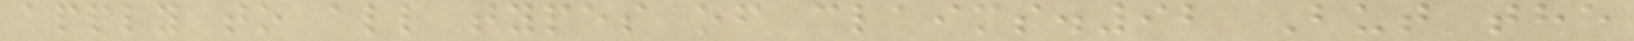apply to all types of claims.92 But the
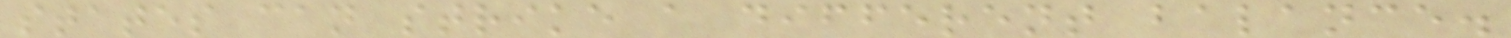states can strike a different balance.
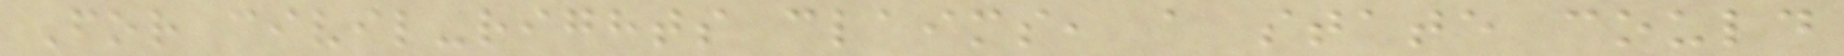For civil-rights claims, a state could
